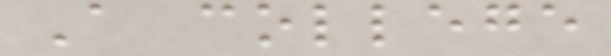A college
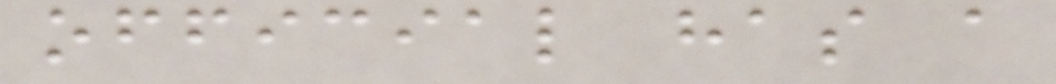official has a
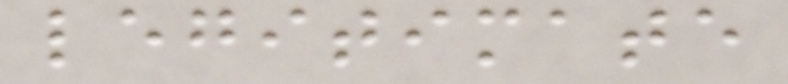legitimate
